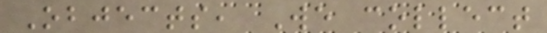Objects, We collect
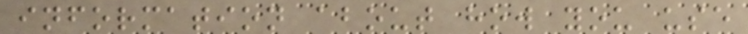information about how you use
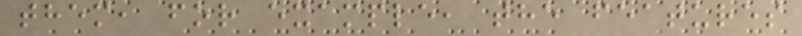them, for example, the features
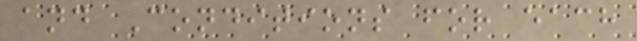and Conditions for each
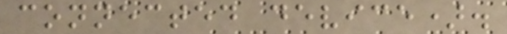connected device).
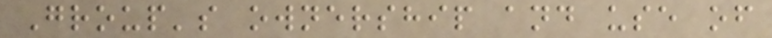Group's ownership and use of
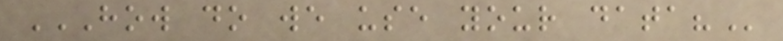HOW DO WE USE YOUR DATA?
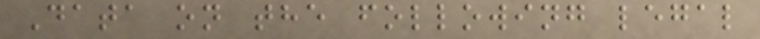Data on the following legal
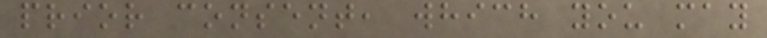prior consent, which you may
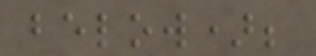below);
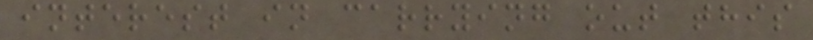interest in carrying out this
